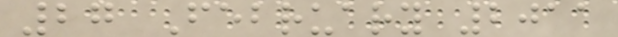27 February 2011
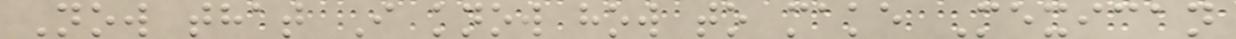Now that I know how to make Mexican
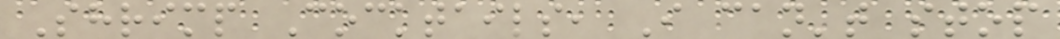Shrimp Cocktails, I can't stop
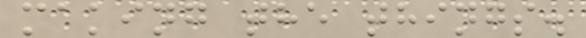making the things.
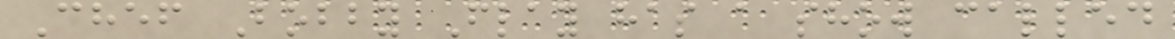Chef Bobby Flay has a show called
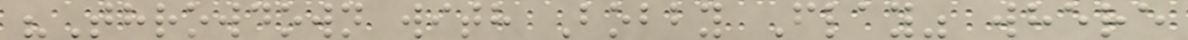"Throwdown with Bobby Flay" where
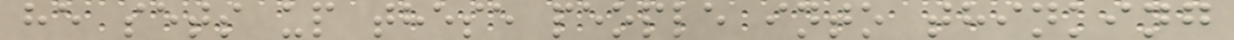he sets up these people into thinking
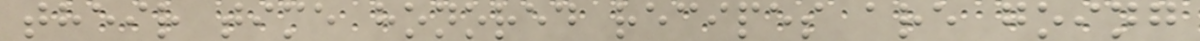their time honored recipes are going
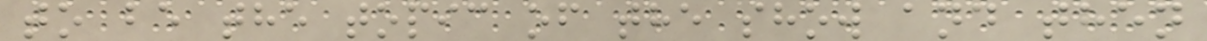to be the topic of the show and then
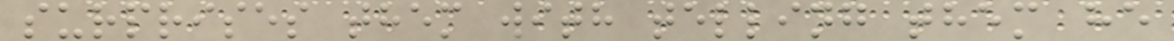surprises them with telling them he
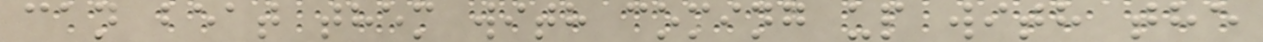can beat them with coming up with the
